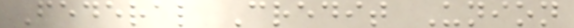Federal Credit Union
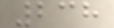238
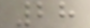28
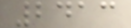2413
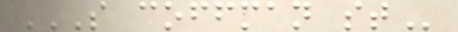S COFFMAN ST
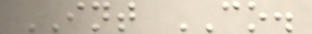INT CO.
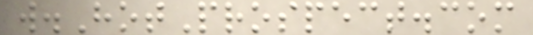w.HotProspect.com
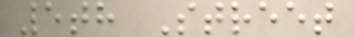5th Street
